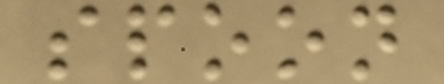spoon
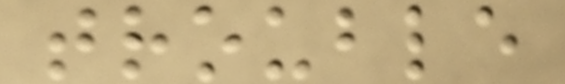trouble
